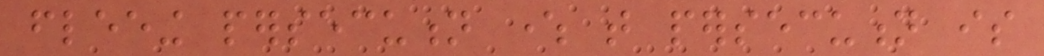fleeing persecution where that persecution is
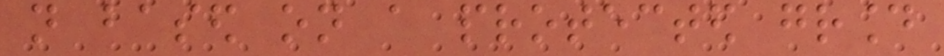not based on a protected ground
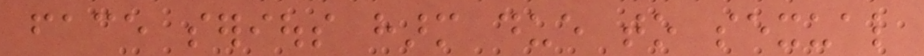face serious harm due to sexual
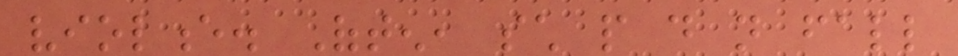violence. Often, such people do not fall
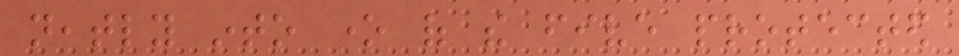neatly into one of the five protected
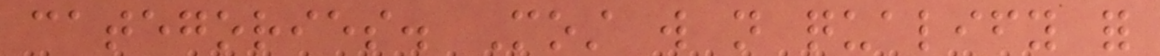categories. Most will not qualify for
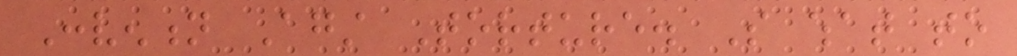Convention Against Torture. So what to
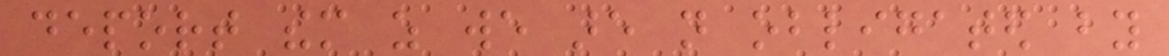deport them as we are not obligated by
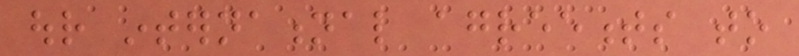our international agreements to
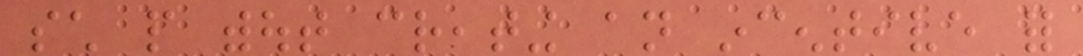such people without creating an incentive for
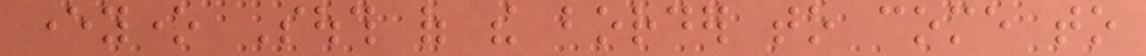everyone South of the border to come to
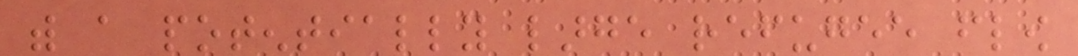with a potentially large refugee flow
